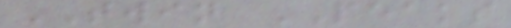TWIN PEAKS
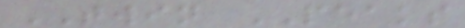TWIN PEAKS
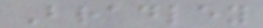Bradley
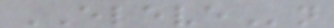ELEVEn
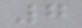7
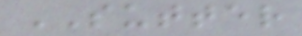SUTTER
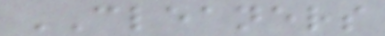CLEANERS
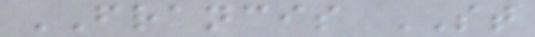FRANCIS ST
